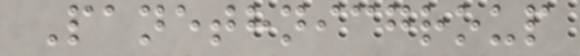Panethnicgroup
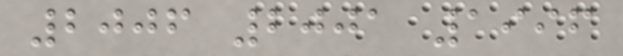2006 2001 1996
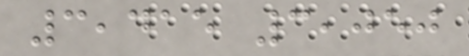3,415 3,050
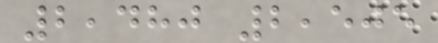2,480 2,505
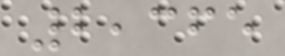2,365
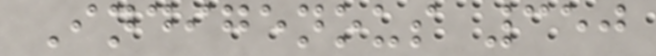Indigenous 350
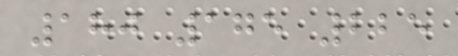180 175 225
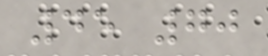45 70
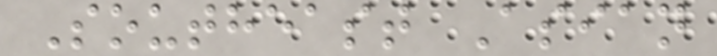Southeast Asian
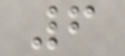6
